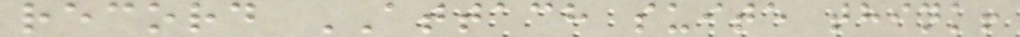record ATTACH suite think!
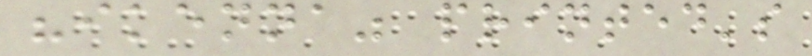"ikenna" printed's
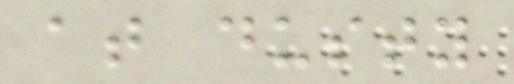at dusty
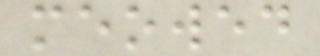meowed
